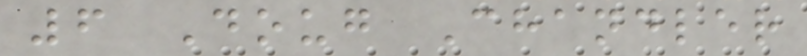6 Doug Chandler
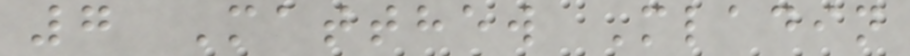7 Matthew Mladin
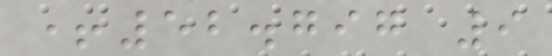+52.797 9
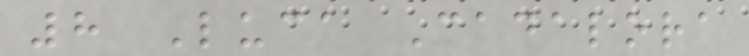8 Luca Cadalora
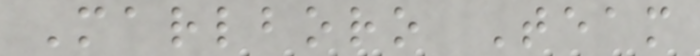Marlboro Team
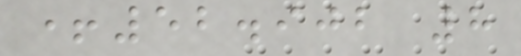+52.902 8
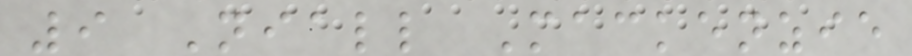9 Niall Mackenzie
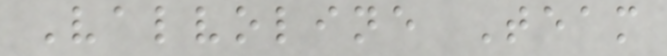Valvoline Team
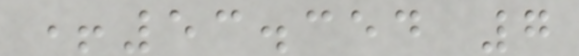+53.354 7
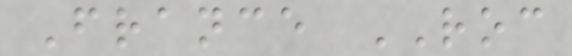France ROC
